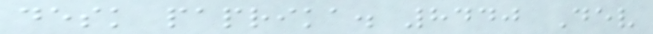desk paprika. 8440 Dev
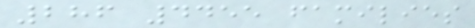286 4455 families
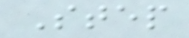Step
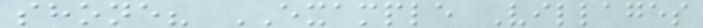shone? EXAMPLE Villages
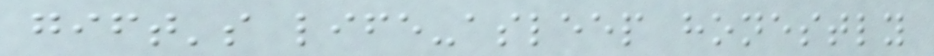gift's life-asleep honestly
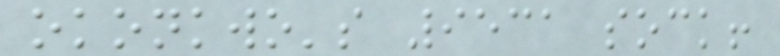okonkwo's 9531 sock!
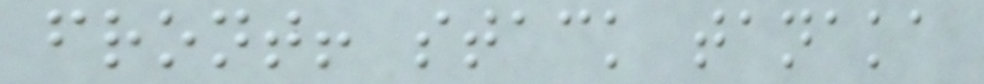front! stack tanaka
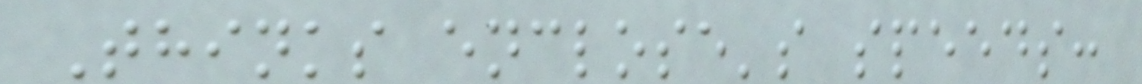Thinks enclose's speeds:
